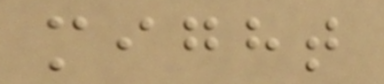might
